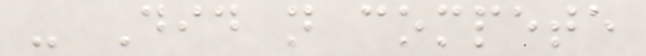- Did not compete
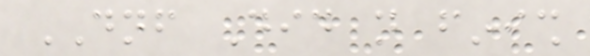DNF Did not finish
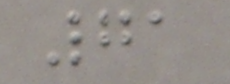71
